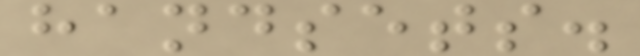handsets.
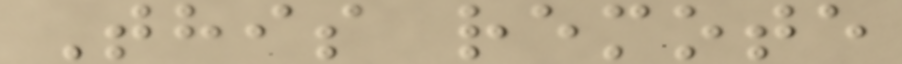This remote
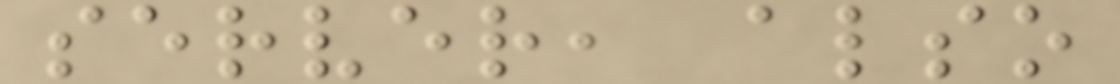server, also
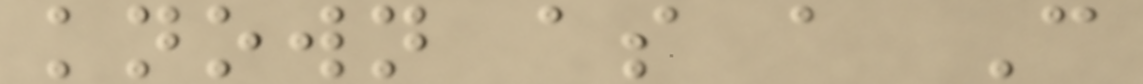known as a C
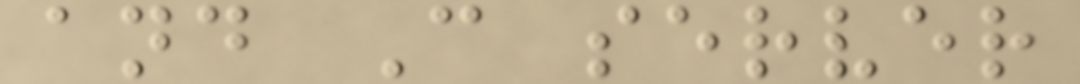and C server
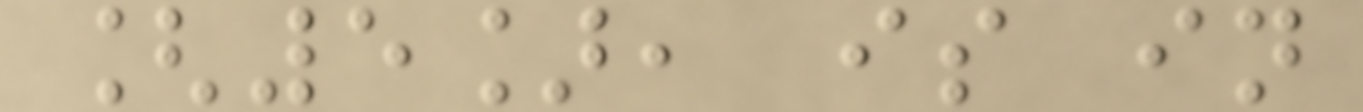[5], is in
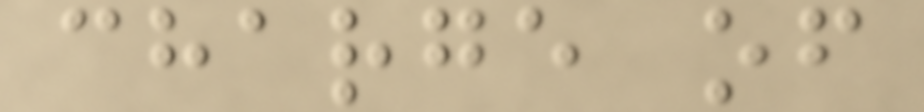charge of
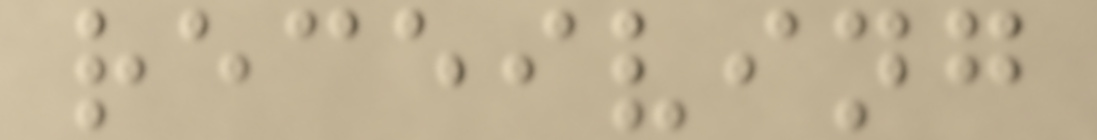receiving
